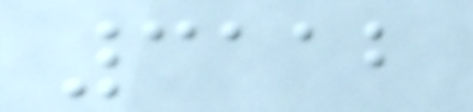3112
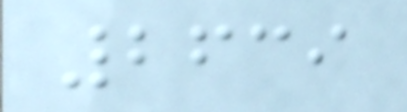2639
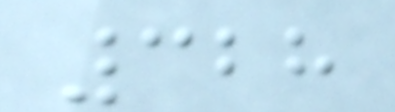328
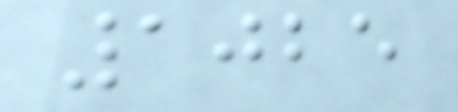1025
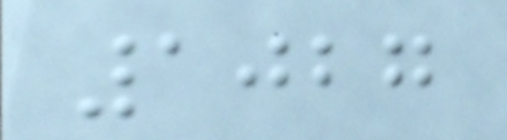1027
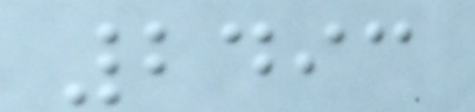2493
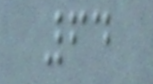64
